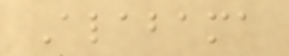Alabama
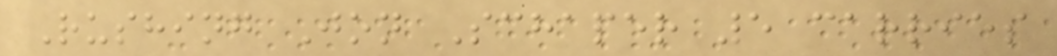Rushing Jon Schaper 5 carries
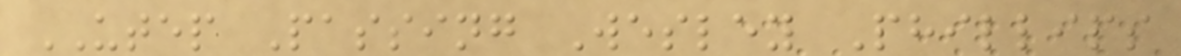UTEP Passing Wesley Phillips
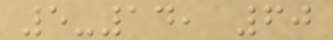5-14, 60
